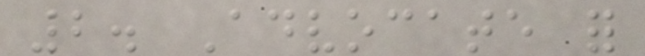2. Advocate for
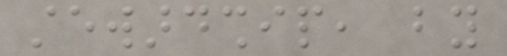stewardship, by
